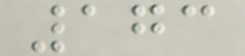173
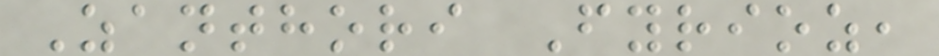Zanthori Fyrioz,
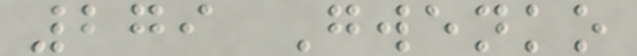279 Gwenko
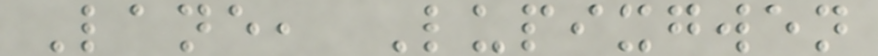Lane, Lupixgwen
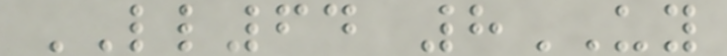LL64 8UY
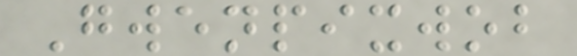Gwenpixwob
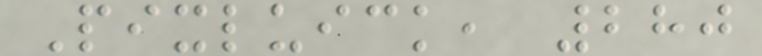Pixluick, 280
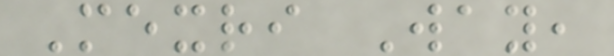Mexri Way,
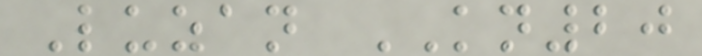Luzan KN20
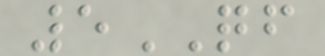5QF
